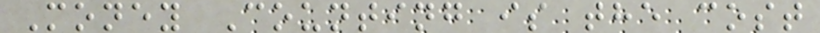Money Counting is the cost
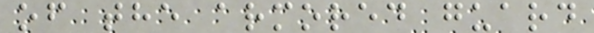of the armored guard
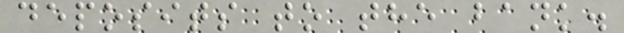deposits to the bank.
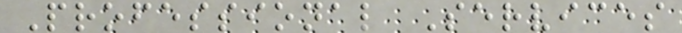Professional Services
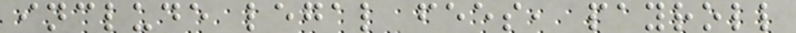include legal fees, payroll
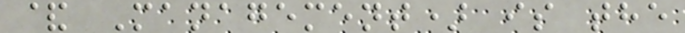& Management) is the
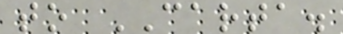to CARTA.
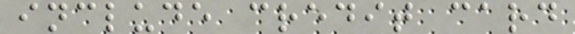include credit card
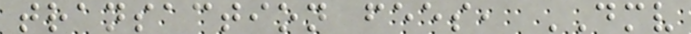transaction fees, DMV
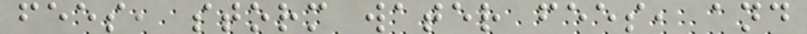fees, storm water fees, and
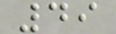49
